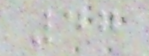47
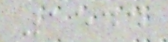1544
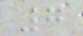7
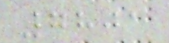7801
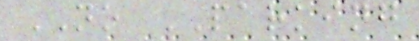NO PARKING
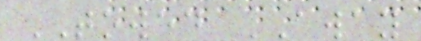TOWED AWAY
